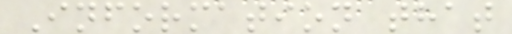Information that
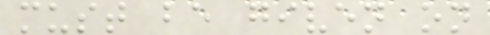must be given on
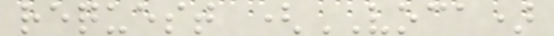request (VOCA)
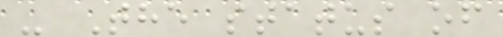- The status of
